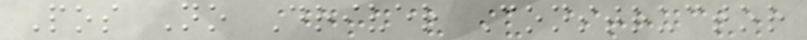Pos No Driver Constructor
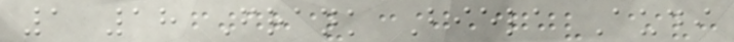1 18 Frank Biela Audi
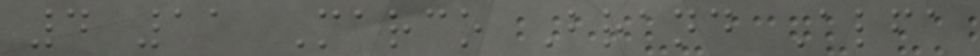4 11 Marco Brand Alfa
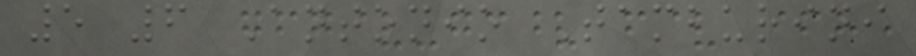5 6 Antonio Tamburini
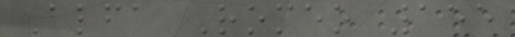Alfa Romeo 155
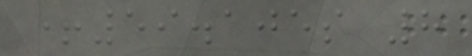+59.105s 8
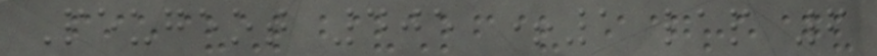Peugeot 405 +1 lap 6
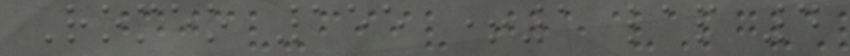Romeo 155 +1 lap 4
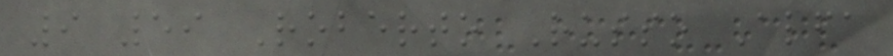9 59 Roberto Russo Alfa
